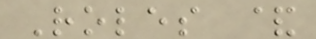Roles &
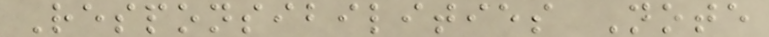Responsibilities Note
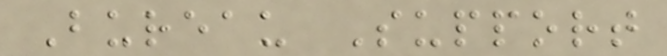Bureau Support
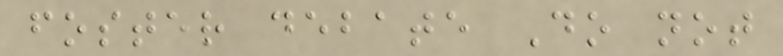foster debate Do not
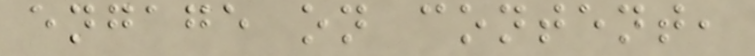engage on content,
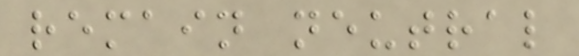remain neutral
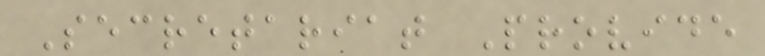Secretariat Provide
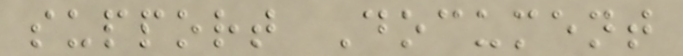support Document
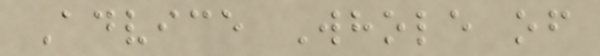Advice Whole of
